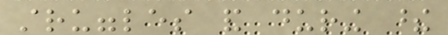struggles and during these
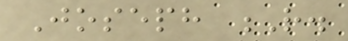Joseph R.
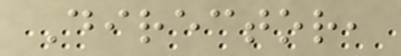Director,
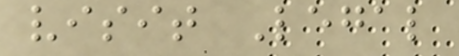visit Legal
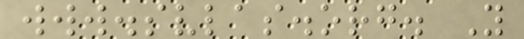www.svlas.org. You
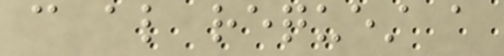can also request a
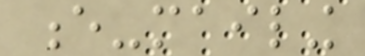e-mailing
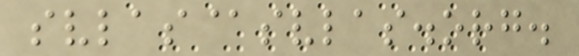svlas@svlas.org.
